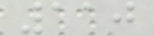110
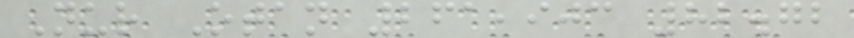Nur Otan 261,903 82.72
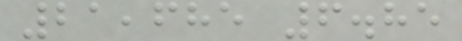21,685 6.85
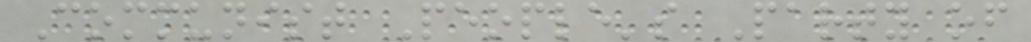Communist People's Party of
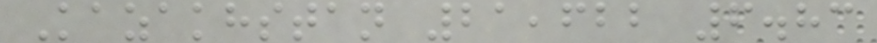Kazakhstan 21,622 6.83
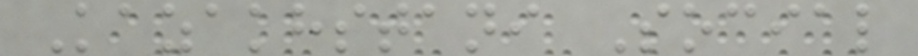Kazakhstani Social
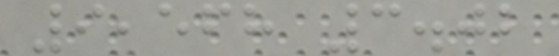9,568 3.02
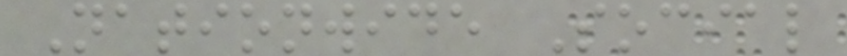Nationwide Social
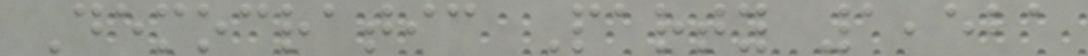Democratic Party 1,521
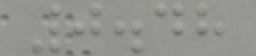0.48
